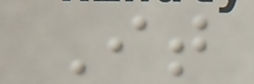It
